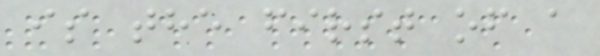is the first of a
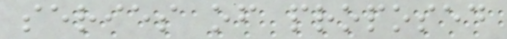series of proposed
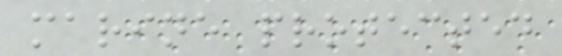marine protected
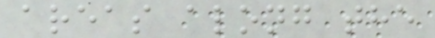areas along the
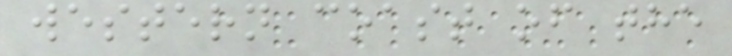western coast of the
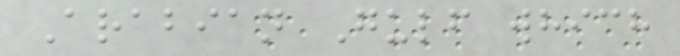Arabian Gulf which
